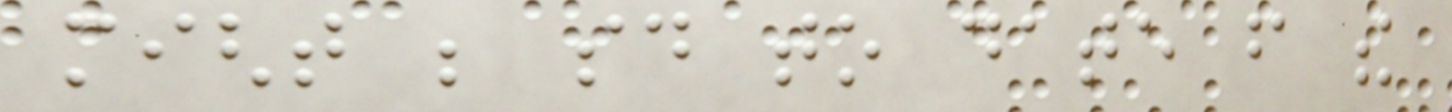might be said to date from the
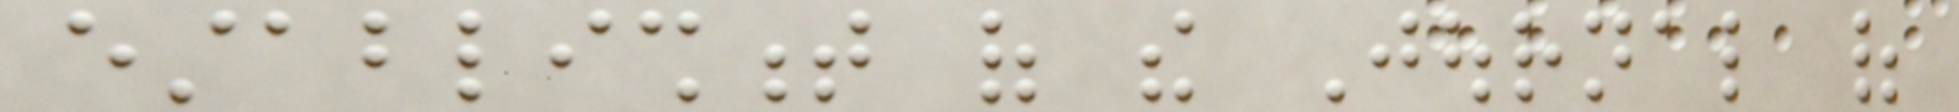establishment of the Journal of
